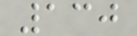130
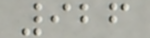926
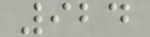924
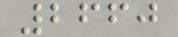2660
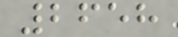2658
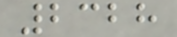2328
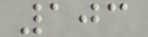103
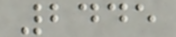2445
